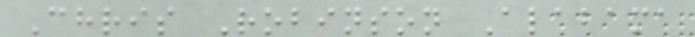Chris Robinson Alabama
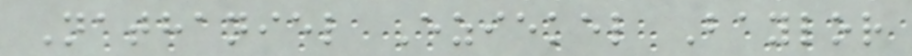Nathaniel Eziekel Baylor
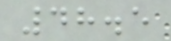48.5
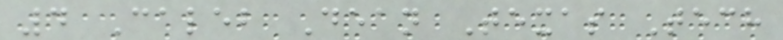4 Caleb Dean Texas Tech
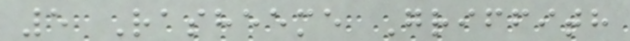5 Rasheeme Griffith
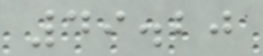49.20
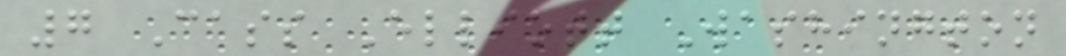7 Cass Elliott Washington
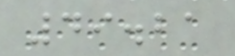49.21
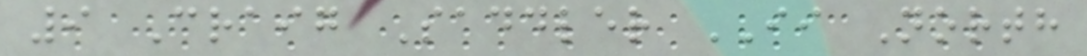9 Craig Saddler II North
